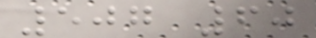507 60
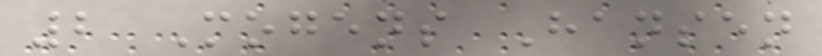2 Mogens Hansen
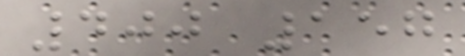400 157
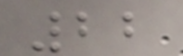22
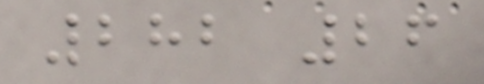282 26
